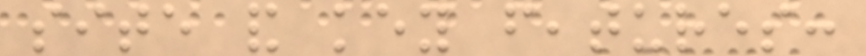site and key features:
